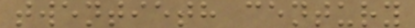twentieth century
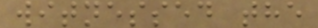witnessed the
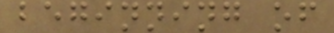beginning of
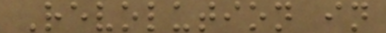Revolution in
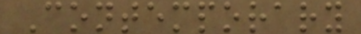Contemporary
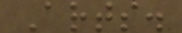Arts.
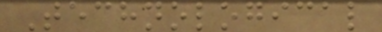Technological
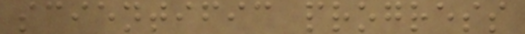scientific progress
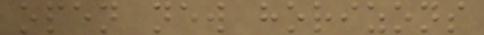open new horizons
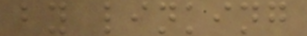by linking
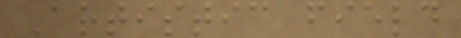Artistic field
